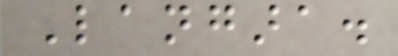Langara.
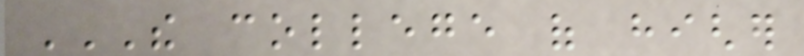THE COLLEGE OF HIGHER
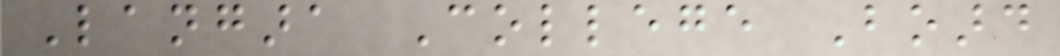Langara College Board
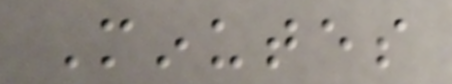Minutes
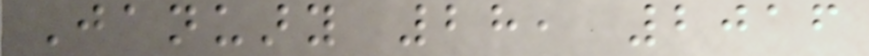January 28, 2016
